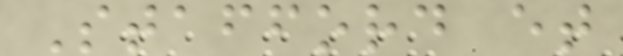Stafford et
